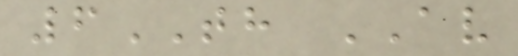6TH AV
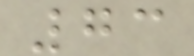73
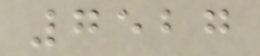7527
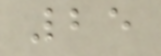25
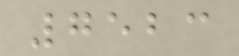7523
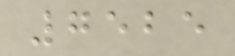7525
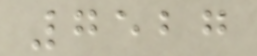7527
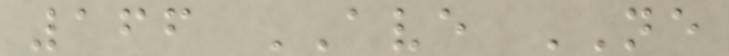166 AVE NE
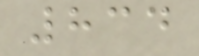834
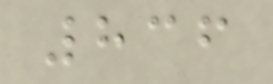836
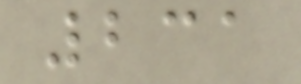231
